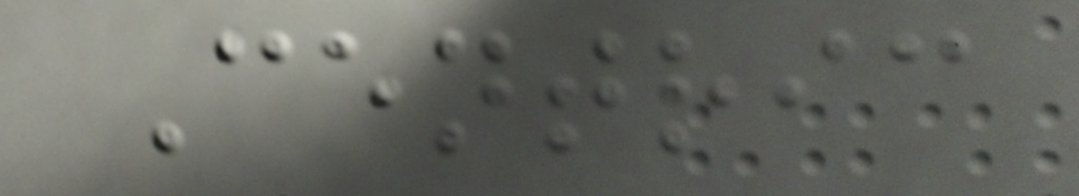Centric
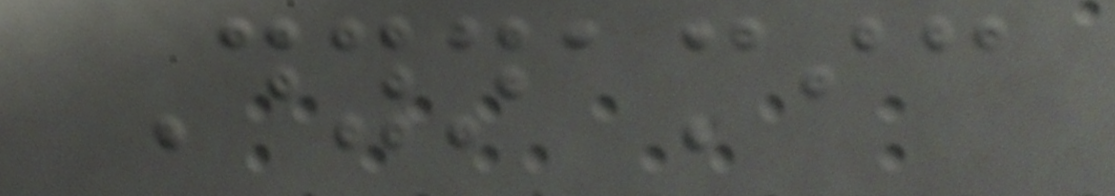Dynamic
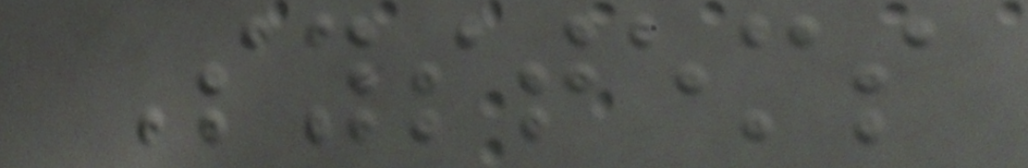Systems
